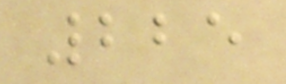225
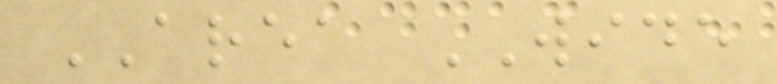AREA WIDE
